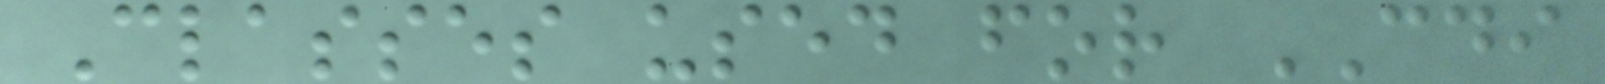Classes used for CDI
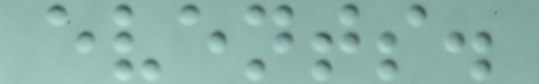events.
